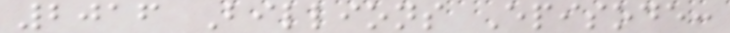2016 Billions Episode:
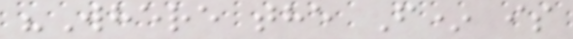"Where the F* is
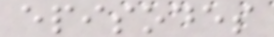episodes
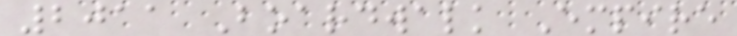2011 Boardwalk Empire
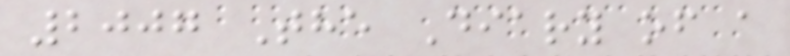2007 The Diary of a
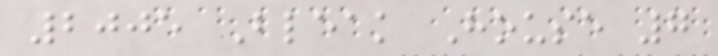2005 Bleak House 7
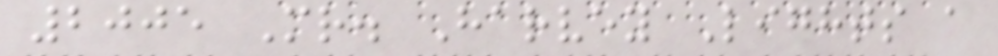2005 Mr. Harvey Lights a
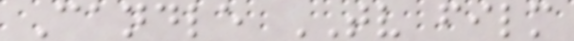Candle TV film
